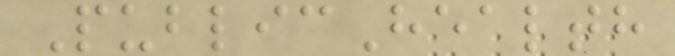PublicHealth
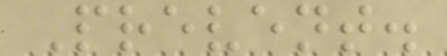Prevent.
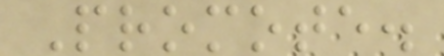Promote.
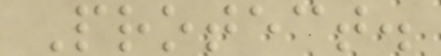Protect.
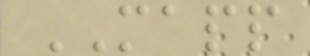MAPP
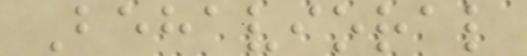Behavioral
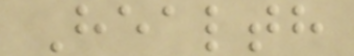Health
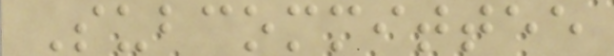Subcommittee
